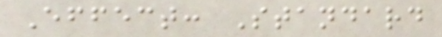Effect: Standard
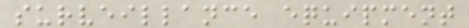surveillance equipment
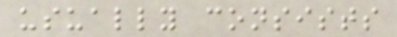usually consists
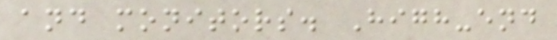and monitors. High-end
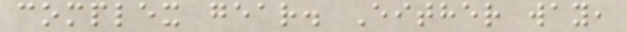complex gear. Either way,
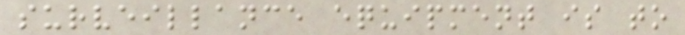surveillance equipment is to
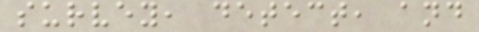survey, detect, and
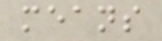means
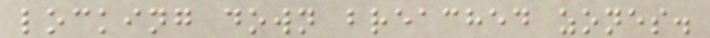locking down breached zones.
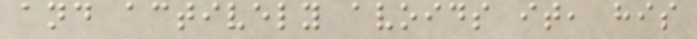and actively avoids it, his
